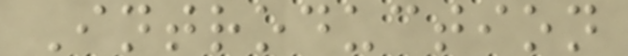Introduction
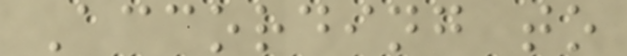According to
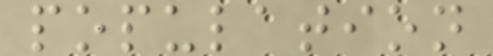population
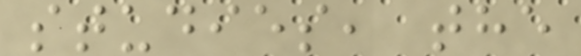studies, the
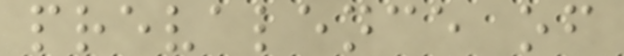prevalence of
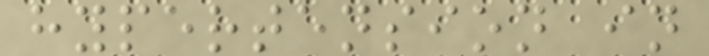hypertension in
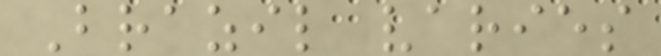Brazil varies
